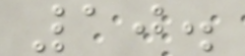10.
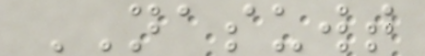NASUWT
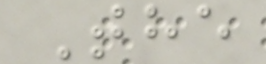The
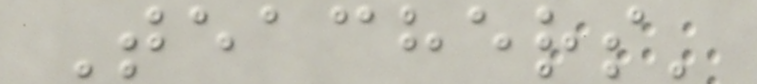Teachers'
